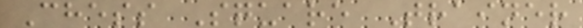Chess Square Trainer
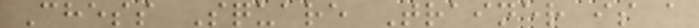Chess Square Trainer is a
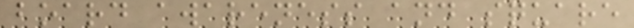board awareness and square
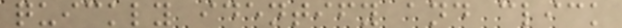quickly identify and click
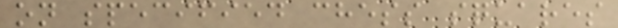on specified chess squares
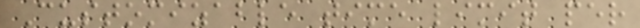Customizable time limit per
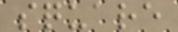square
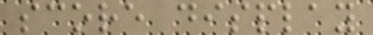score display
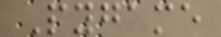Pygame
